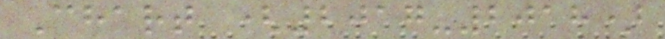Chart (2017-2018)
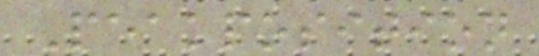Peakposition
